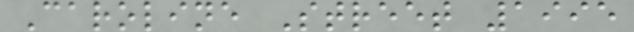Caroline Street 1995
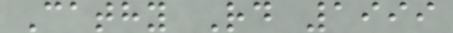Cathy Rd 1999
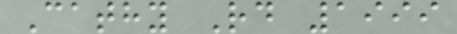Cathy Rd 1999
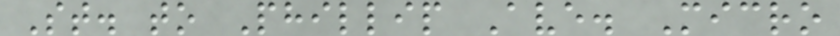St. to Phillip Ave. Micro
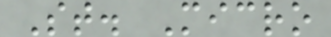St. Micro
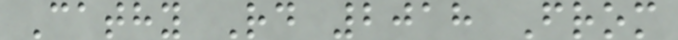Cathy Rd 2018 From
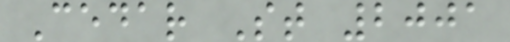Cedar St 2001
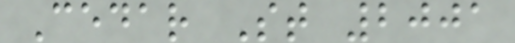Cedar St 2001
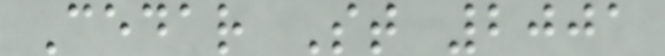Cedar St 2001
